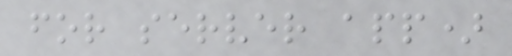for server app)
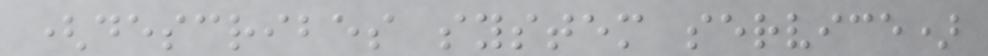(describes system service)
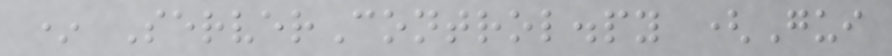* ServerControl.py (Gui
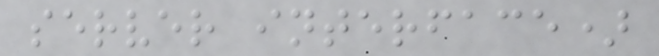server interface)
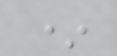*
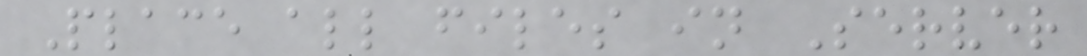Place all files in Server
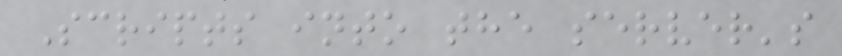Scripts into the server's
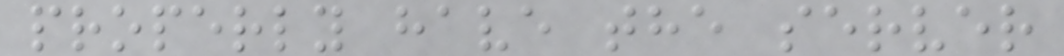properly have the server
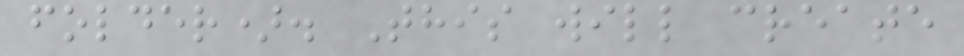folder). This will create
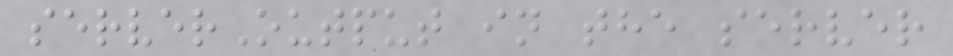serverOutput in the server
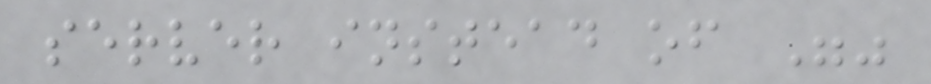server instead of ""
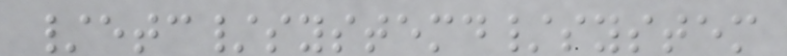/etc/systemd/system
